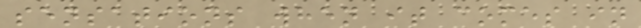sensations when it comes in
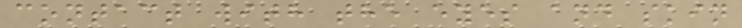contact with the eyes and skin
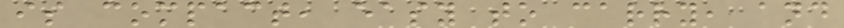is compact, easy to carry, and
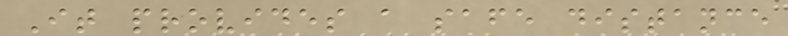It provides a safe distance
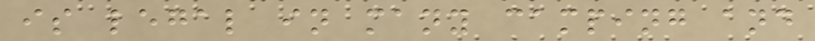is legal in many camping and
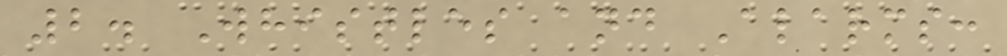2. Whistles and Alarms:
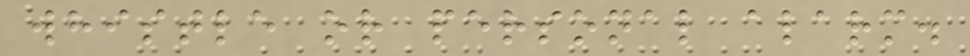whistle or personal alarm.
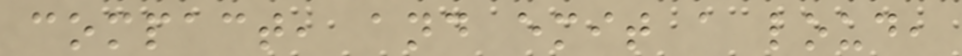compact, and emit a loud,
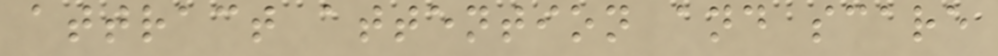attract attention and scare
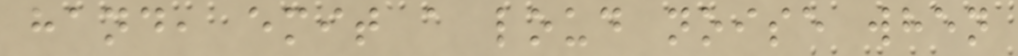hand, emit a loud noise when
